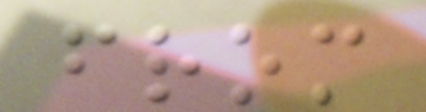from
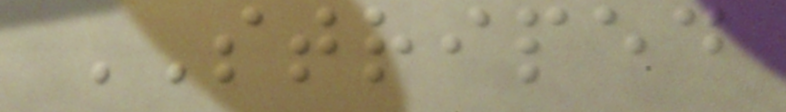STRIPED
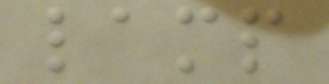lamp
